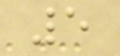5
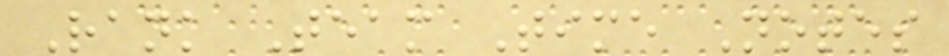Rank Team Time Notes
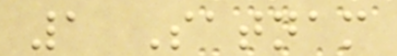1 Satnam
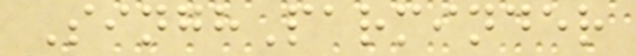SinghParminder
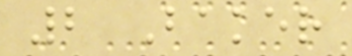2 Baker
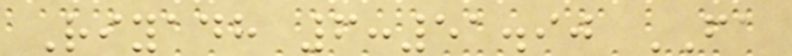Riyadh 6:51.90 FA
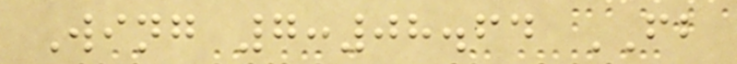Wing 7:08.64 FB
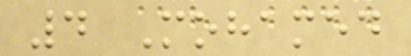4 Mohamed
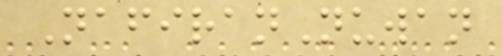NafiranNuwan
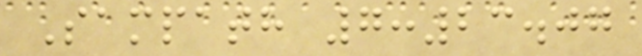Sampath 7:23.07
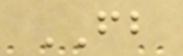FB
